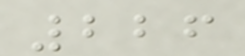226
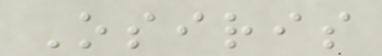Osiris
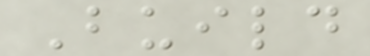Build
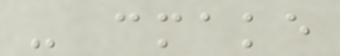- cmake
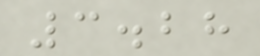3.28
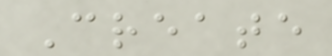Create
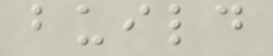build
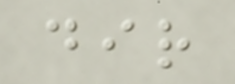dir
